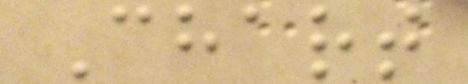Chart
